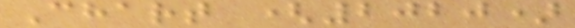Chart (2020)
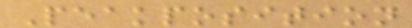Peakposition
